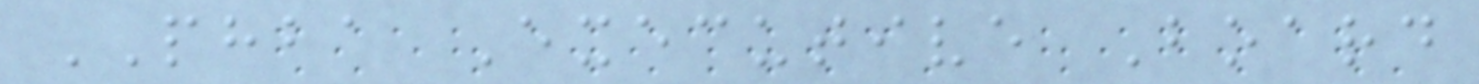PHBA Executive Board
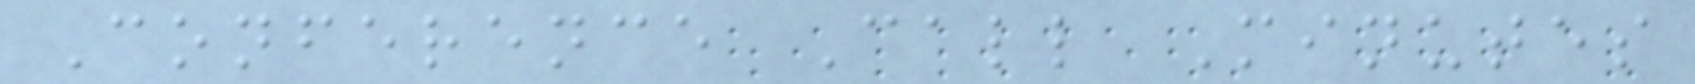Conference Call Minutes
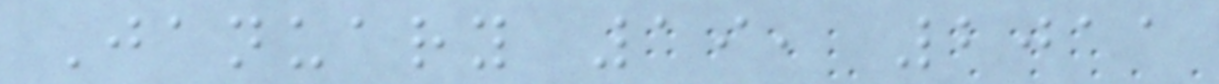January 19, 2011
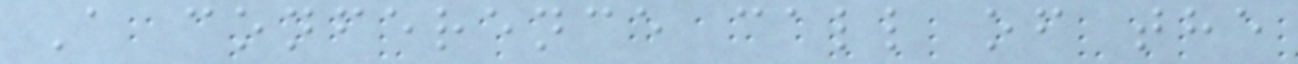A conference call of the
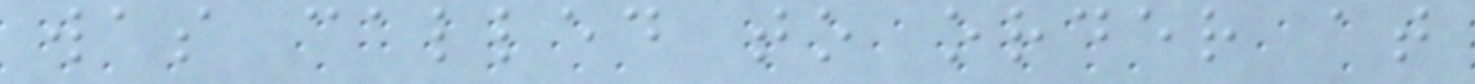was called to order at
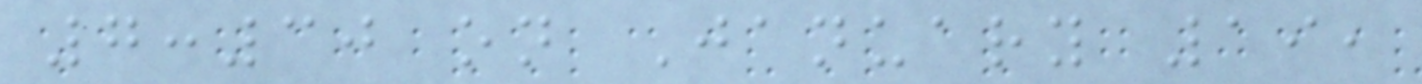7:30 on January 19,
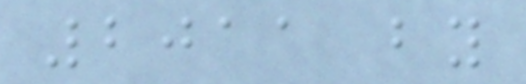2011 by
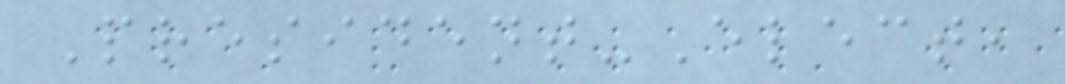President-Elect,
